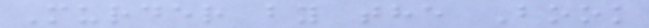Murder by the Book
